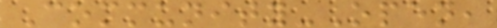Community-Open,
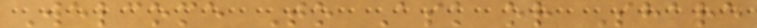Welcome To Ask or Share
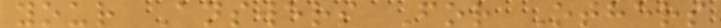your Answers For Others
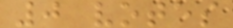0 votes
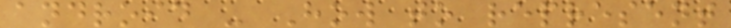android - How to represent
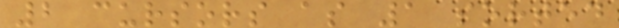2 cursors as 1 sorted
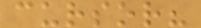cursor?
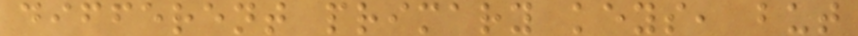different primary keys, but
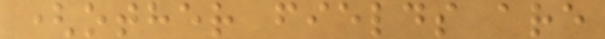(other fields are
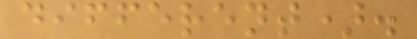different).
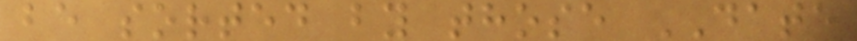be sorted by those DATE
